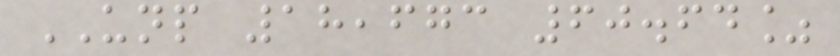UNP 18,673 60.64%
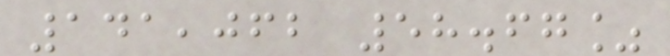141,062 58.67%
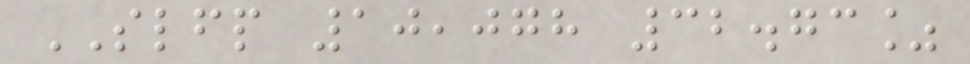SLFP 10,078 32.73%
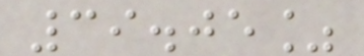39.05%
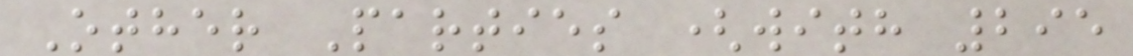Other Parties (with 295
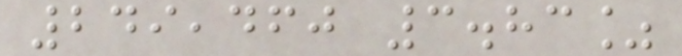249,460 3.83%
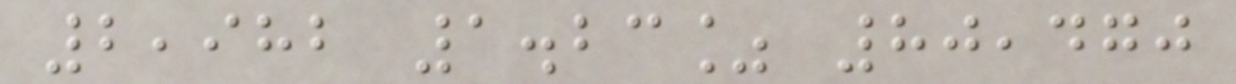2,982 1.23% 80,470
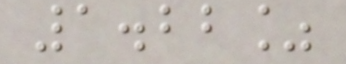1.22%
